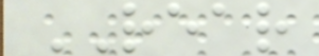REAR
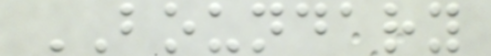BOUNDARY
